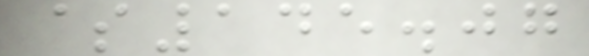$145.07
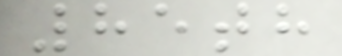85th
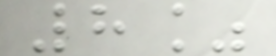8%
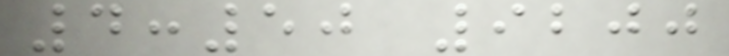4:50 9200
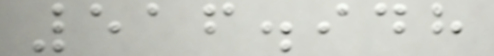516.948
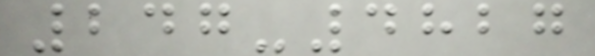247-4827
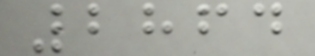2864
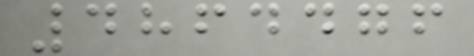4864476
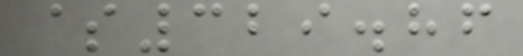$329.86
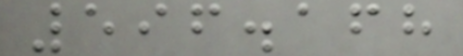596.168
